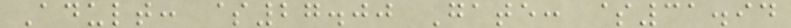Adult: $27.00 Gate: $31.94
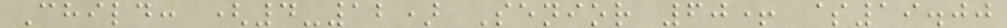Child: (4-12) Senior 60+ $19.00
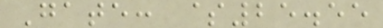Gate: $25.55
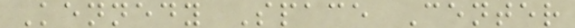Kennedy Space Center
